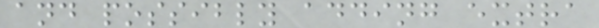and possibly adding extra
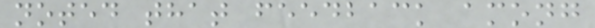noted that feedback among
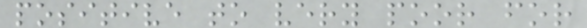positive to very poor for
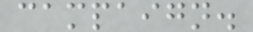campaign.
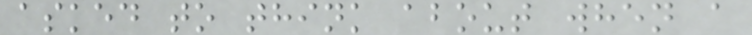asked to think about when a
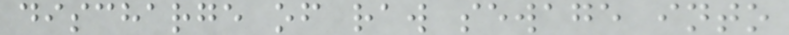discharge of raw sewage into
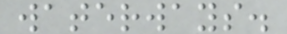waterways.
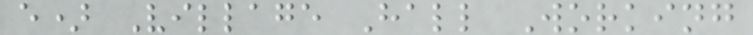e) Village Hall Working
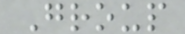Group
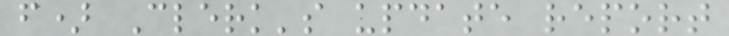f) Clerk's update report
